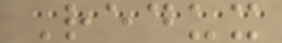Redux
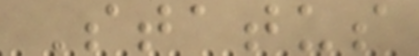Status
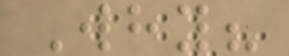Why?
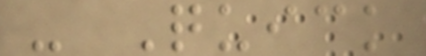- Quick
